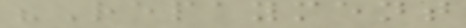"Repayment
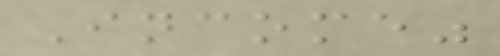Income"
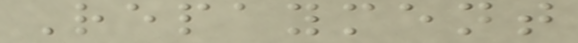Repayment
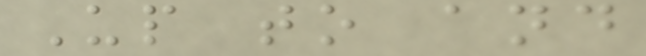Up to and
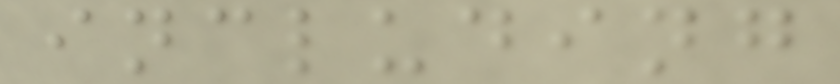including
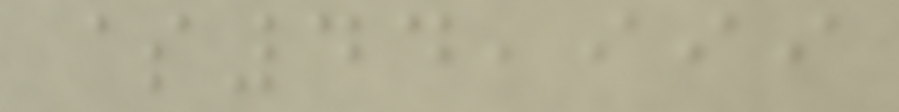$44,999
